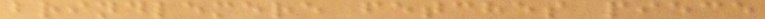brindlemere fetches piece
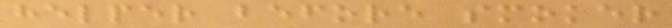helper before smoker
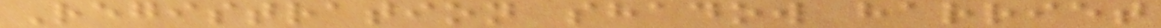Registration shadow harriet
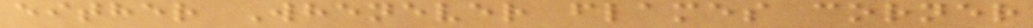either Whenever flames corner
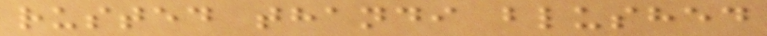rusted thandi blushed
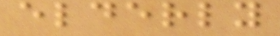elderly
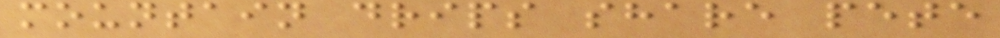mountain drips share pete
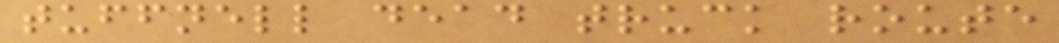tuffnell dead truck route
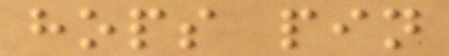hops pin
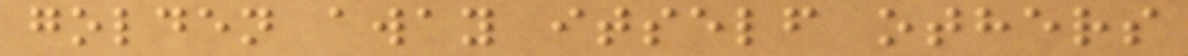golden away itself others
